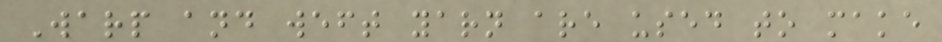Warp and weft yarn are used to make
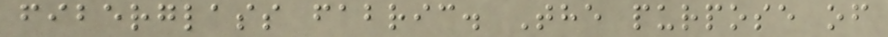fiberglass fabric. The purpose of
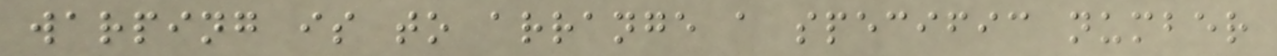warping is to arrange a specific number
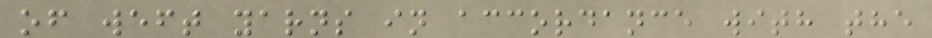of weft yarns in accordance with the
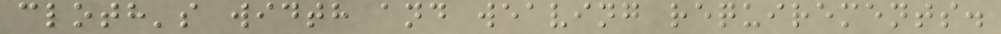cloth's width and weaving requirements.
